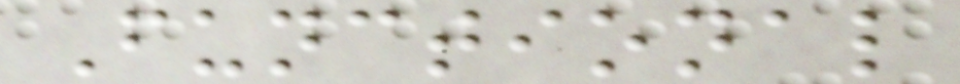Functional
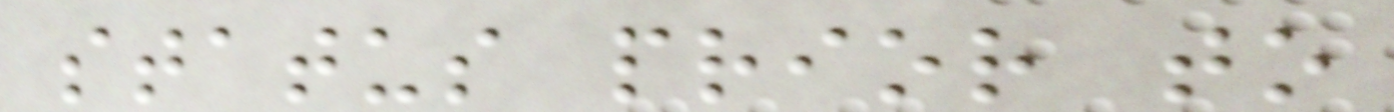status prior to
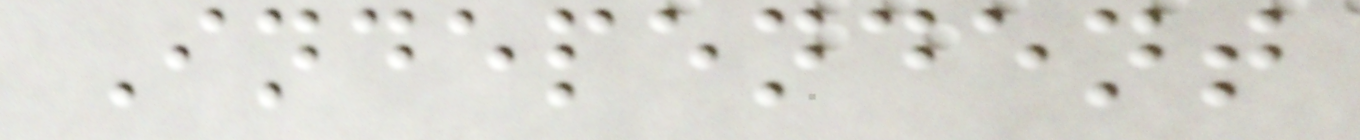Independent
